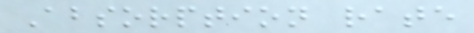Absorption rate
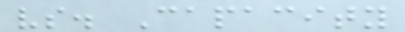vs. Capacity
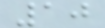10
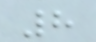8
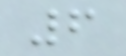6
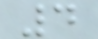4
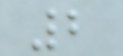2
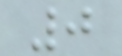0
